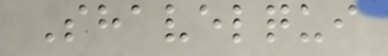Shavelqui
